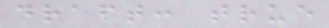draft: true
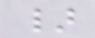}
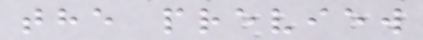the preview
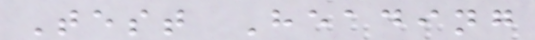Test Heading
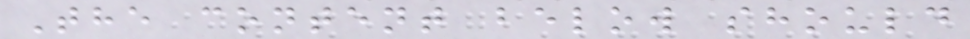The content below should
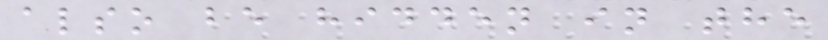also be hidden in the
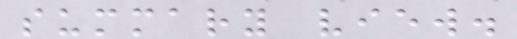summary view.
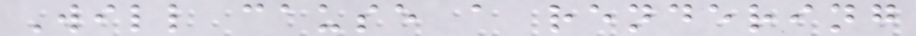Will cause a rendering
